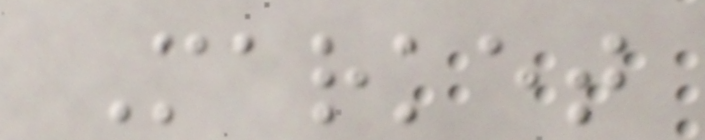Market
